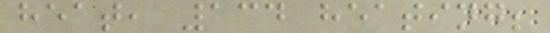heat, 134 heating;
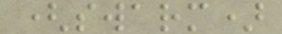(swarm)
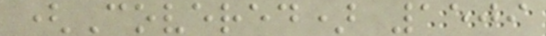(Covered) 1509
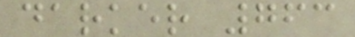darker 763
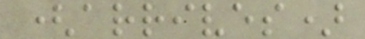(arrives)
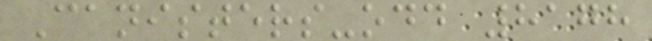Canisters-odd 8178
